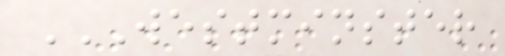WESTMINSTER
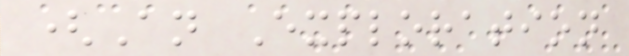(An Exploration
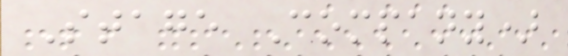Stage Company)
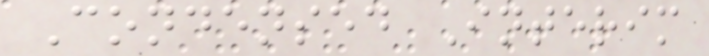Condensed Interim
